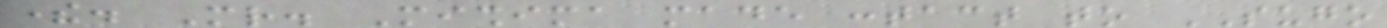there. Mr. Mishima made contact to SUGO
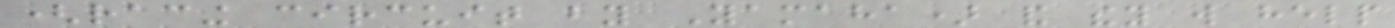(racing circuit by Yamaha) and they will help
